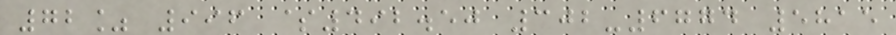72% 996 $492.50 302-6774 5815
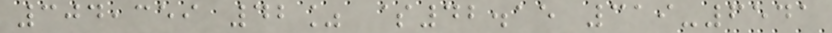304,359 42% $42.15 319-6541
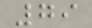79
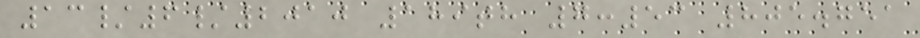13/6/2010 189th 7:53 805.751
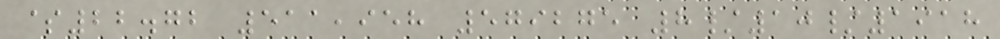$22.72 511,958 579275 8/10/1918
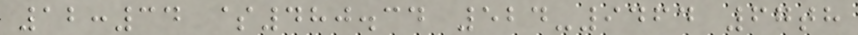12:34 $480.34 524-9464 67th
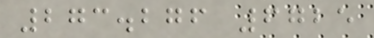273.276 6725
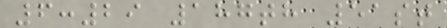6:29 187th 51st
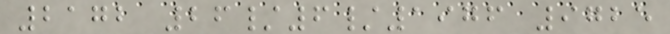2172 26/6/1976 9725
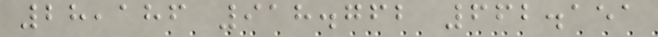28,186 918.762 662.151
